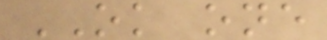OK one
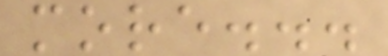more...
